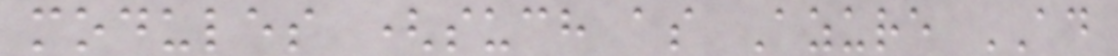modules (such as Azure AD
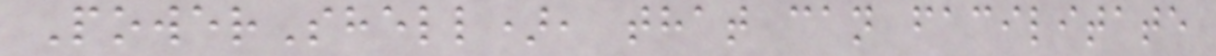PowerShell), that can facilitate
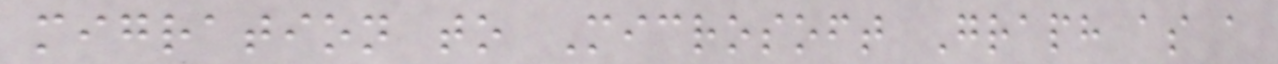migration to Microsoft Graph as a
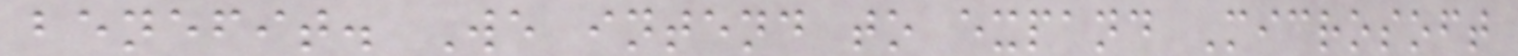benefit. We intend to expand Microsoft
